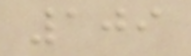109
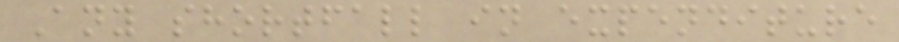Any shortfall in expenditure
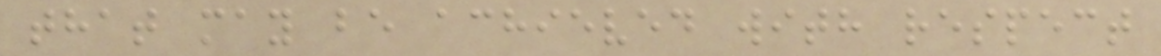that may be achieved with respect
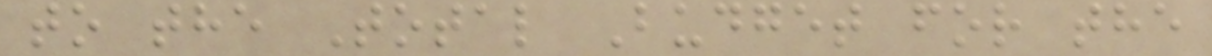to the Total Budget for the
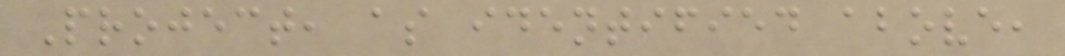Project, as identified above,
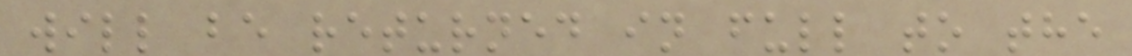will be returned in full to the
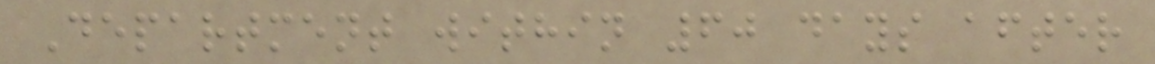Department within 60 days after
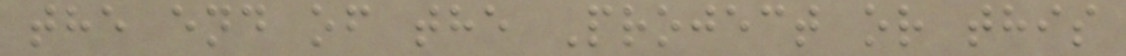the end of the Project or this
